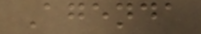Agenda
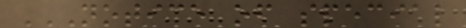NOTICE OF SPECIAL
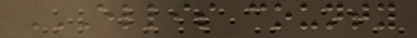ELLIS COUNTY
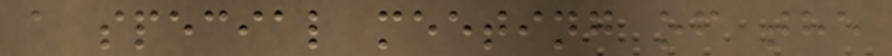a special meeting of the
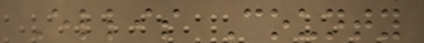Ellis County
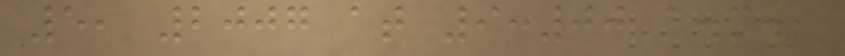5, 2007 at 9:00 a.m.,
